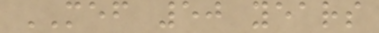MEF 50 years
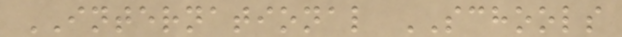INTERNATIONAL SCHOOLS
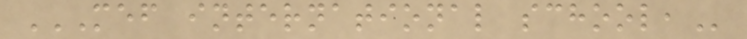MEF INTERNATIONAL SCHOOL,
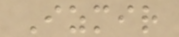Izmir
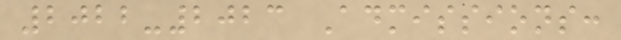2022-2023 Admissions:
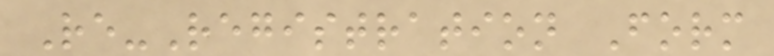Re-Registration Form
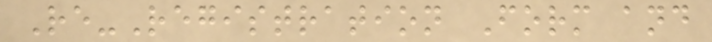Re-Registration Form and
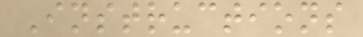Instructions
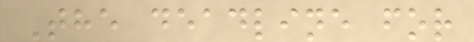The deadline for
